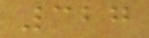327
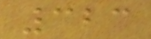323
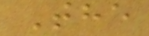The
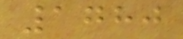1780
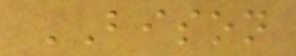BISON
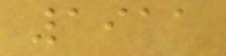1911
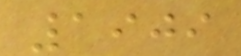1909
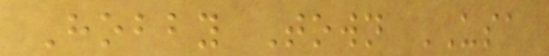Hobby Town USA
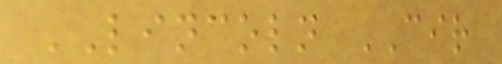LINCOLN CIR
